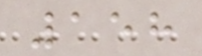158
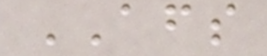AFS
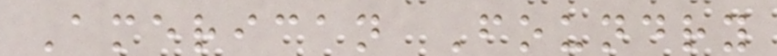American Foundry
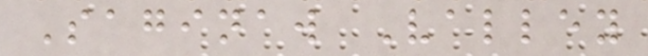Saginaw Valley
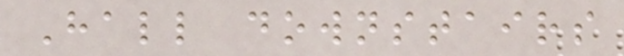Hall downstairs
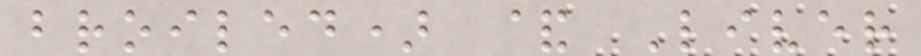broiled) & Liver
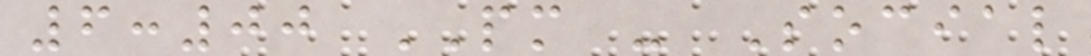6:00 PM - Social
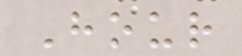Hour
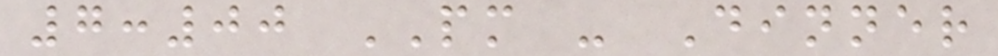7:00 PM - Dinner
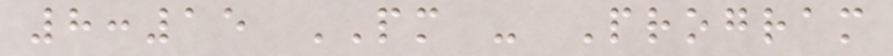8:15 PM - Program
